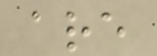are
